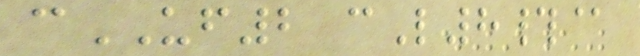cUF2 cL8#@
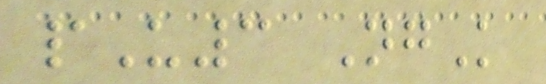pU3 NgK
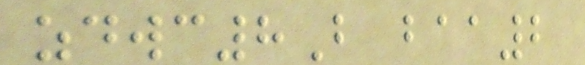zdwc8B baa2
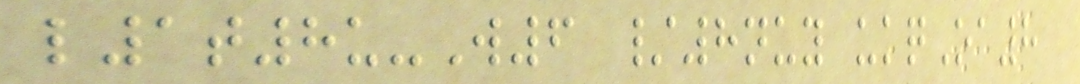l1t8u-W6 /8nuy ukqOa8
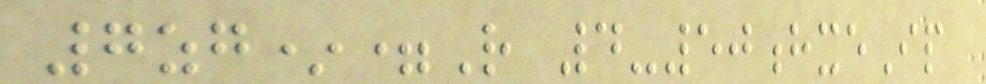7zg*=R 4-50hxeIp
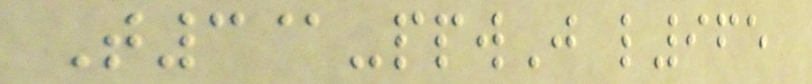T3@-ppwJ l965
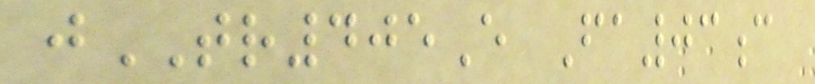jTR405E Fa03c
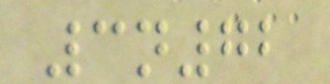3n72
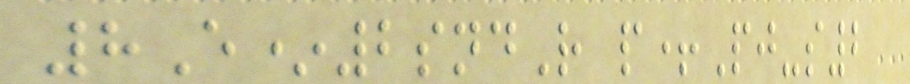8E*2sndR p+Pj-s2
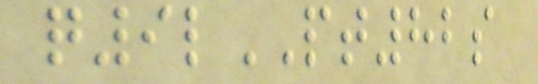q9lPT82s
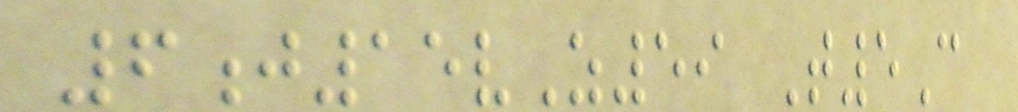6j15vZ59 T5C
